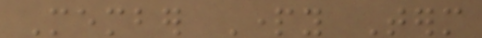Member Party Term
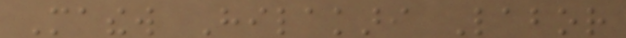Mathew Hilakari Labor
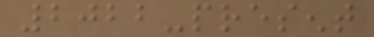2022-present
